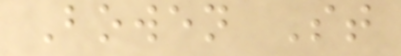Bowen St
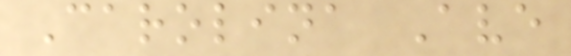Carolina Ave
